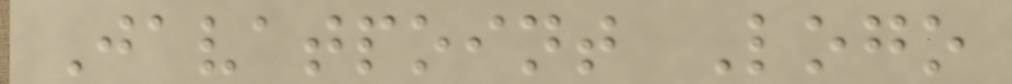Javatpoint Logo
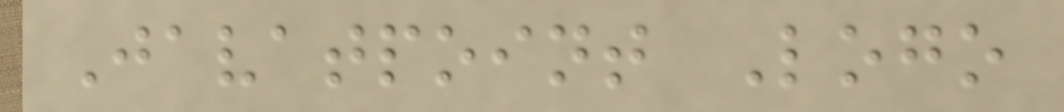Javatpoint Logo
